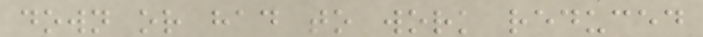down or had to work reduced
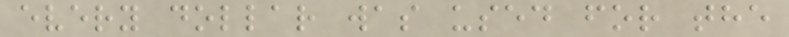every dollar was used for the
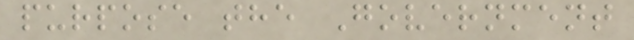purpose the Government
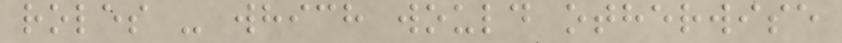roles - which would otherwise
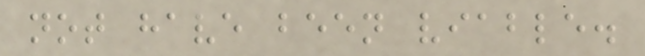not have been viable.
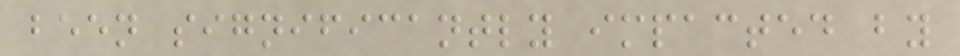been significantly impacted by
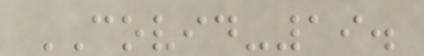COVID-19.
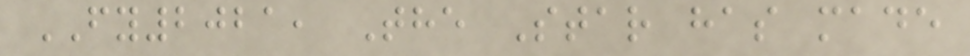FY2021, The Star has made
